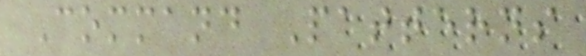Command Patterns
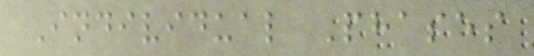Individual Phases
